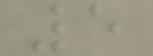5
